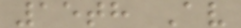15th Av
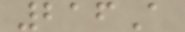216A
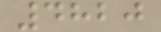4820
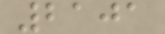2101
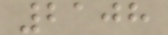2108
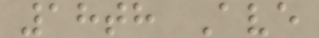18th Ave
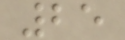25
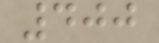400
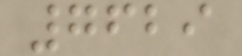7629
